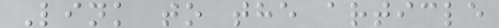Link to the article
